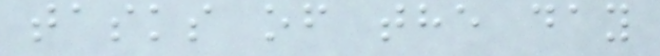tasks of the day
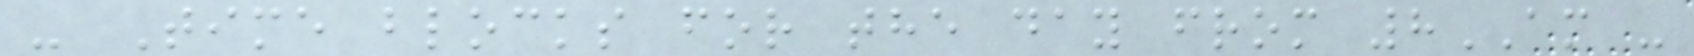- Time blocks for the day from 8AM -
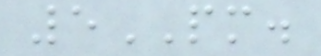5PM.
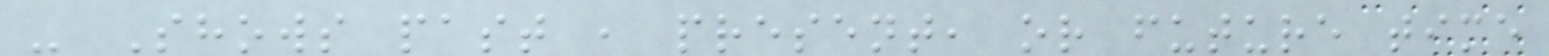- Shows past , present, or future time
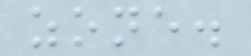zone.
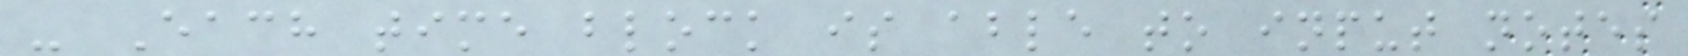- Each time block is able to input notes
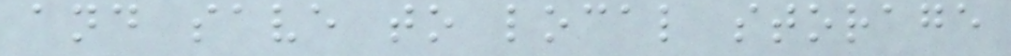and save to local storage
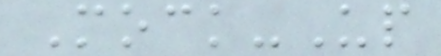Mock-Up
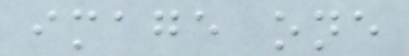image one
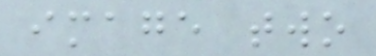image two
